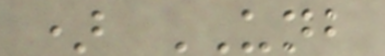) UNB
